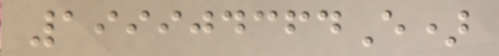199904364E)
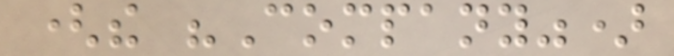(the "Company")
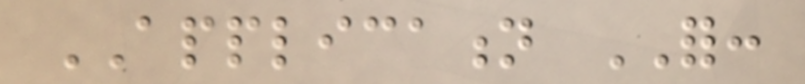APPLICATION FOR:
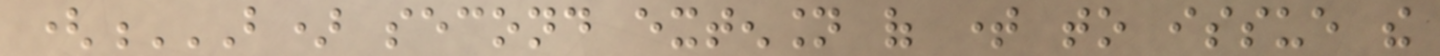(B) SECOND EXTENSION OF TIME TO ISSUE THE
